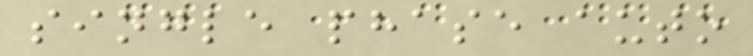single phase auto
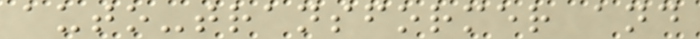auto-transformer and
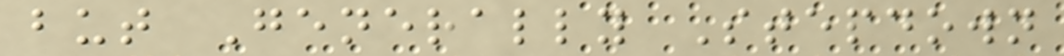but Generally Stepdown
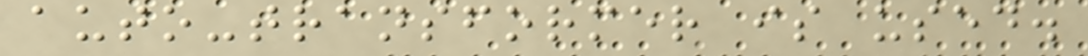auto-transformer is used.
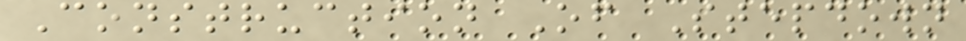Construction Of Stepdown
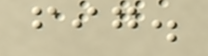fig.
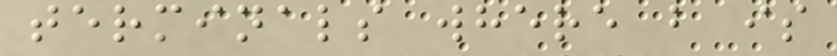terminals where b is
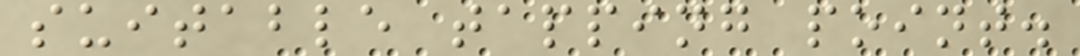suitable tapping point.
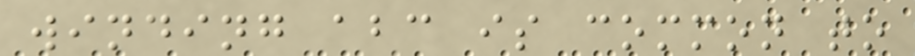winding abc is common to
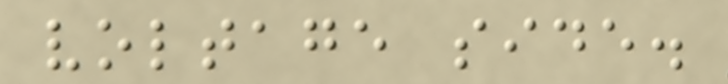voltage side.
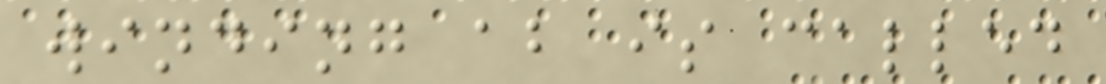winding ab is called
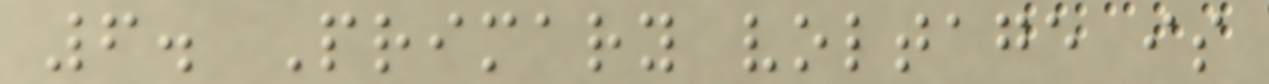6. Primary voltage is
